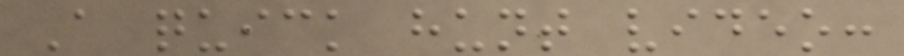A quick hunt video:
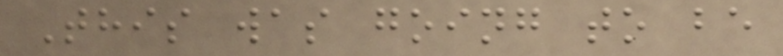This was going to be
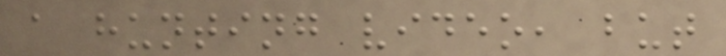a hunting video, but
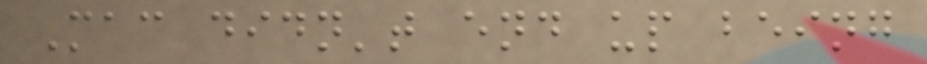Mac didn't end up being
